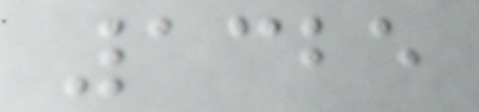1325
